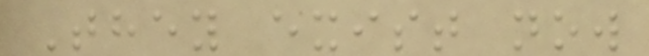They exist now
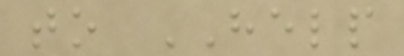to HELP
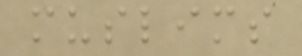muslims
